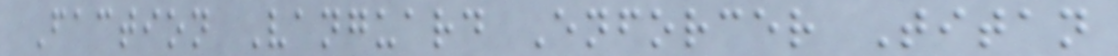Faction Vanguard Enforcer Titan
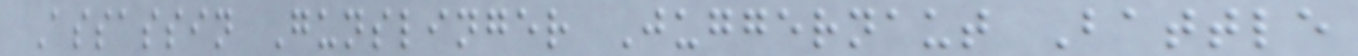Assassin Gunslinger Juggernaut Battle
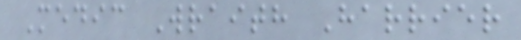Medic Wraith Harrier
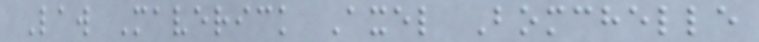Law Maverick Axel Bomchelle
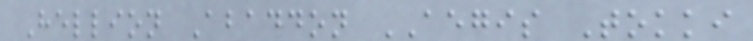Hellion Abaddon AEGIS Tokki
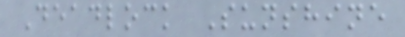Deadlock Sunshine
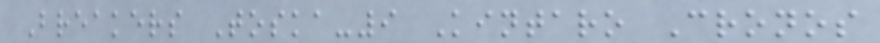Breakers Toska-9 Kintaro Cronos
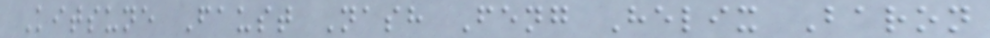Kitsune Faust Nash Feng Helix Baron
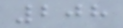208
